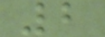2
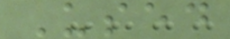Used
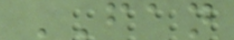FAN
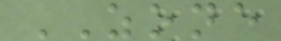ZONE
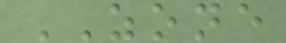ZONE
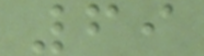69
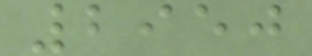2950
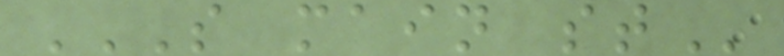S MAIN ST
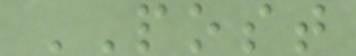POST
